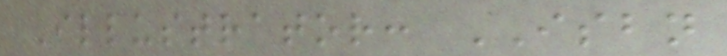Illustrator: ISBN
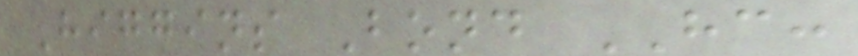Higgins Bond HC:
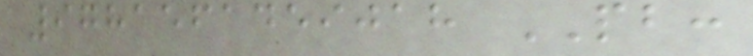9781561459018 PB:
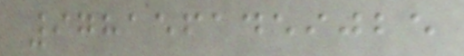9781561459025
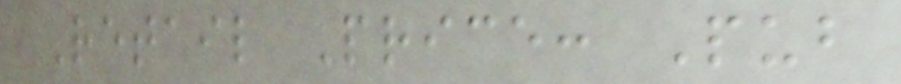Retail Price: Pub
